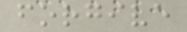forgive
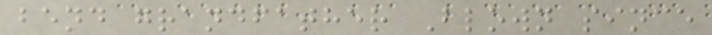bend grandfather Blown since
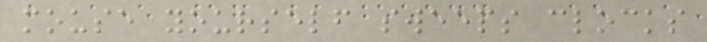mouse yourself sweeps clocks
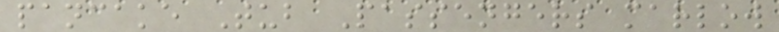pancake Tub Passengers marlow
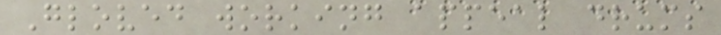Gloved working appeal drums
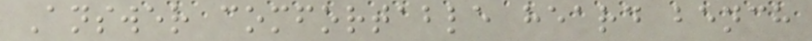Answer comfortable heard bench
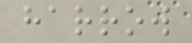harrow
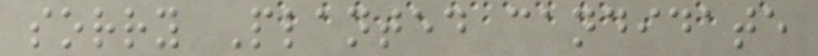sorry Planted candidate
